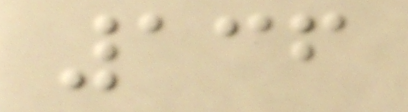136
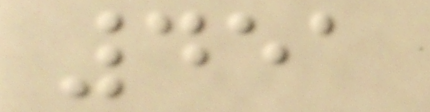451
